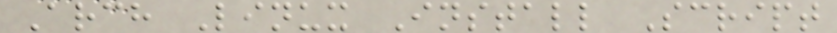Arch Linux Install Script
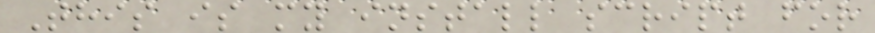This is my install script for
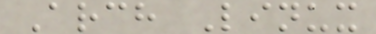Arch Linux
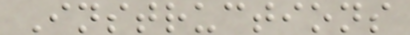Instructions
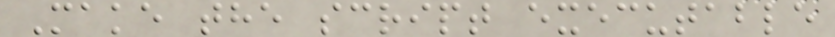Make the script executable
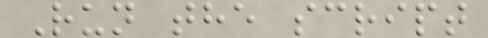Run the script
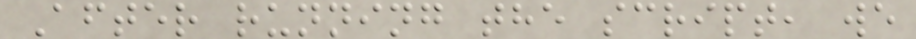After running the script, we
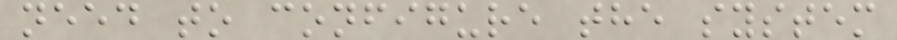need to configure the system
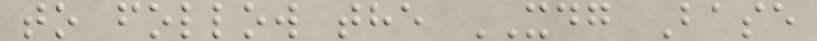to follow the XDG Base
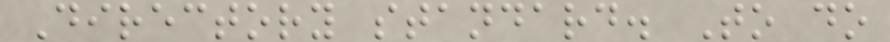Directory standard. To do
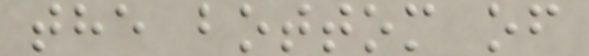the bottom of
